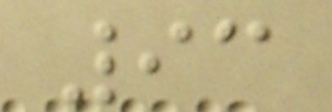93
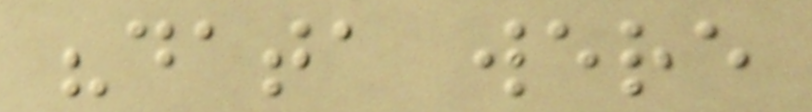"data were
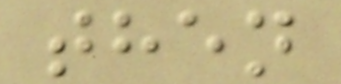then
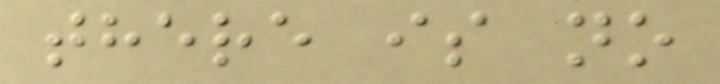there is no
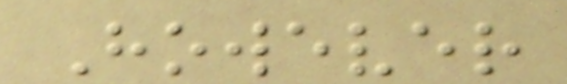However
